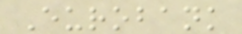Eurobank
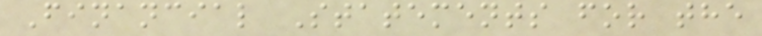Financial Statements for the
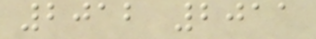2012 2011
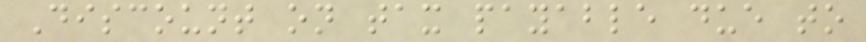Discount on tax payable due to
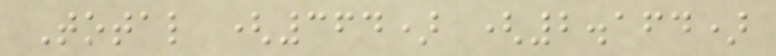Total (364) (2.164)
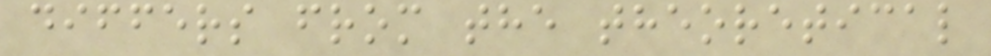differs from the theoretical
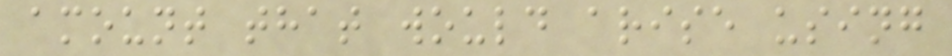amount that would arise using
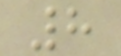8
